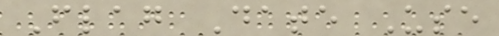Flag Date Use
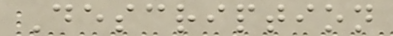Description
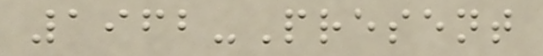1962-Present
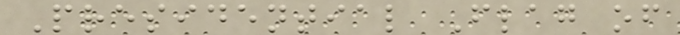Presidential Flag of
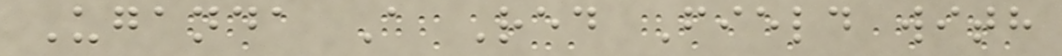Uganda A Red Field with
